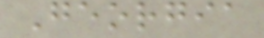Georgia
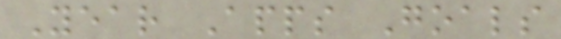Year Apps Goals
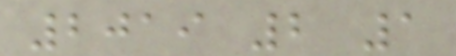2019 2 1
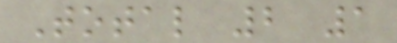Total 2 1
